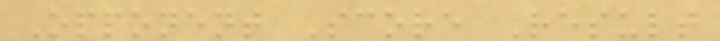Opponent Score Result
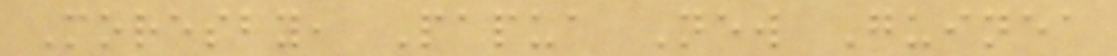Moresby, Papua New Guinea
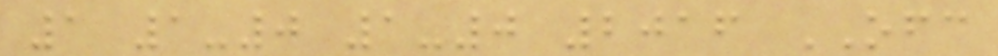1 1-0 1-0 2016 OFC
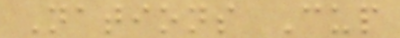Nations Cup
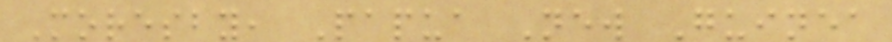Moresby, Papua New Guinea
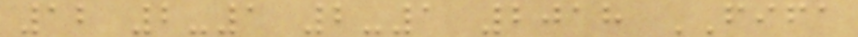12 2-1 2-1 2018 FIFA
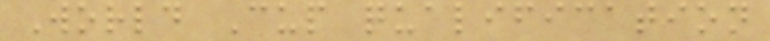World Cup qualification
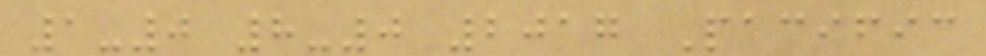1-0 8-0 2017 Pacific
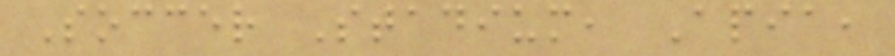Soccer Stadium, Apia,
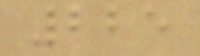225
